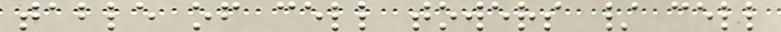table of cell towers / cell
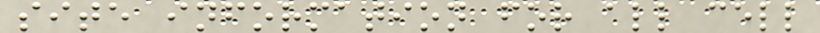site information for all cell
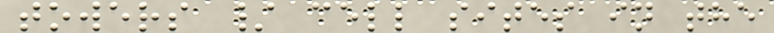towers / cell sites in the
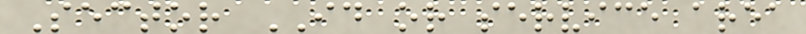Sector ID or service area
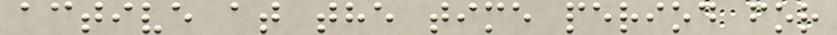active at the time period for
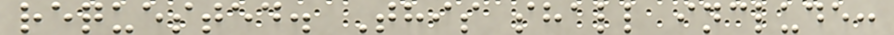requested. This shall include:
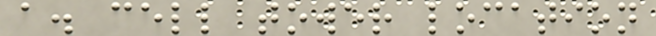a. cell tower location
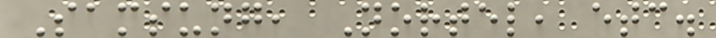Samsung, Nortel, etc.
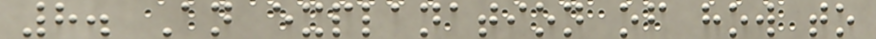8. An explanation of how to
